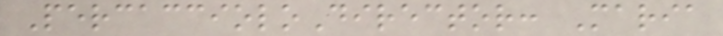PercaccioloDirector: Maria
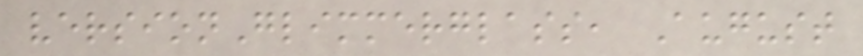versionGlimmerglass, August
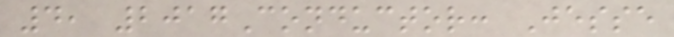4, 2017Conductor: Jesse
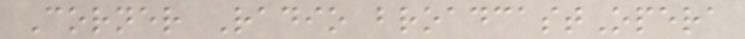Corner Radio broadcastOpera
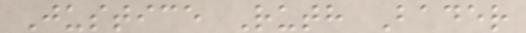Justice Ruth Bader
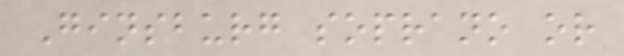Ginsburg soprano or
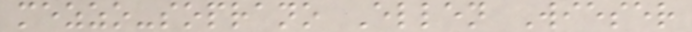mezzo-soprano Ellen Wieser
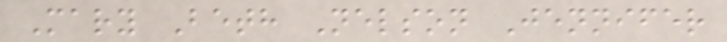Mary Beth Nelson Jennifer
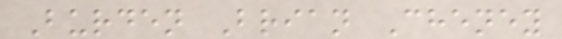Burden Brian Cheney
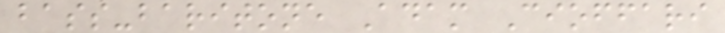bass-baritone Adam Cioffari
